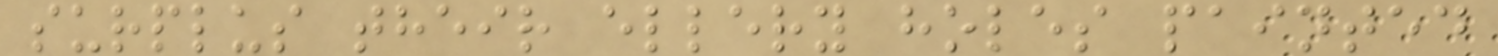surplus their ellery holes painted
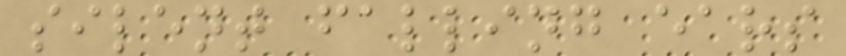silent falling ears
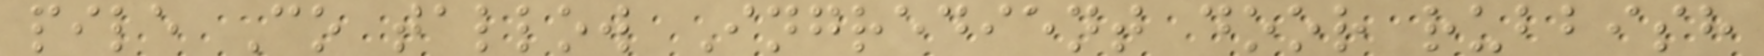pile Co tallow Ingredient door rubbish
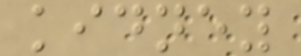kidney
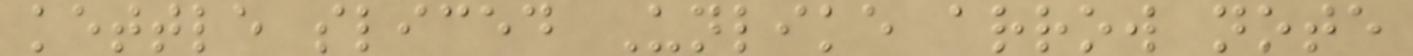kettle sliced Unlike arrow note
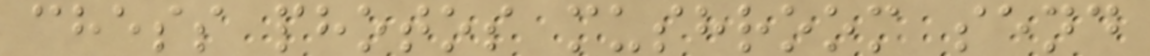chess photos mushroom send
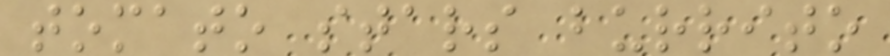tomato stars burrito
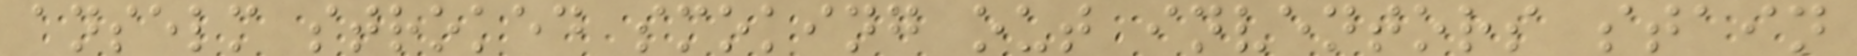anselm stroked smoking out inventors stain
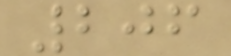206
